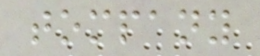tompany
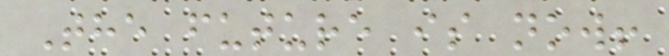The future is now!
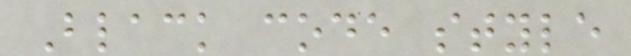Black code style
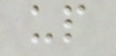up
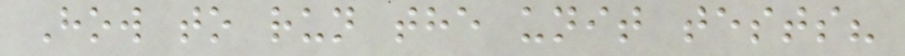How to run the unit tests?
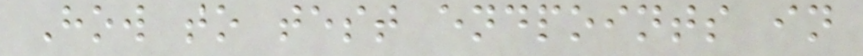How to test endpoints in
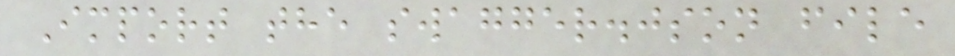Import the swagger.json file
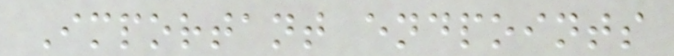Important endpoints
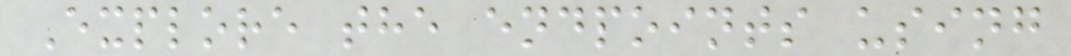Explore the endpoints using
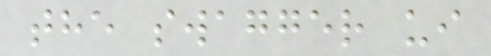the swagger ui
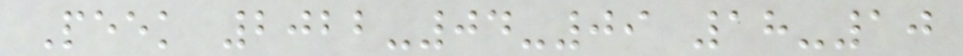Peek 2022-04-09 18-10
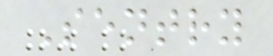Sentry
